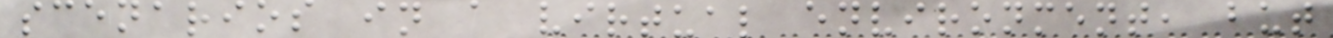scenarios in a virtual environment, but
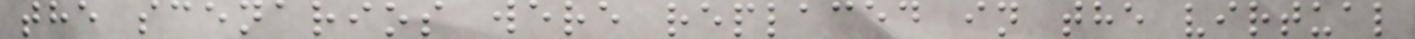the scenarios were replaced in the virtual
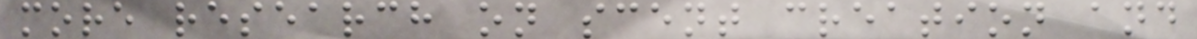more research on scent creation and
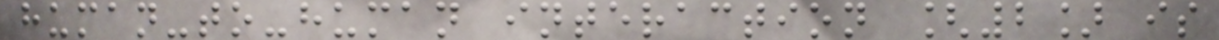human-to-human interaction [2] is
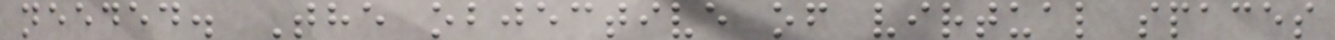needed. The objective of virtual spaces
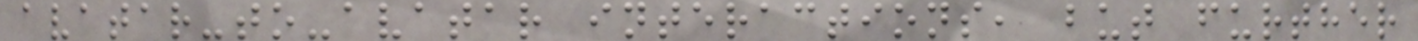avatar-to-avatar interactions, but further
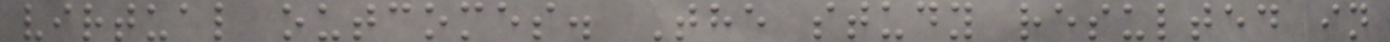virtual outcomes. The study resulted in
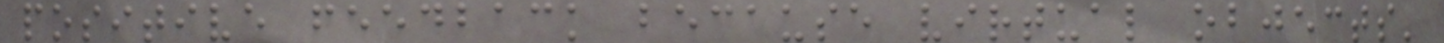positive feedback because virtual objects'
